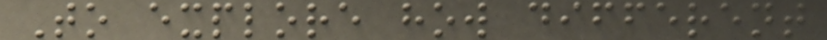To explore how different
